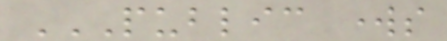PUBLIC WORKS
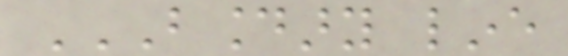BOUNDARY LINE
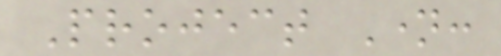Project Name:
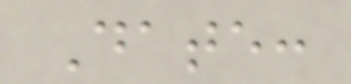Date:
